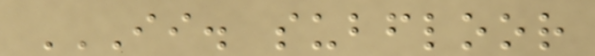II. SUBFLOOR
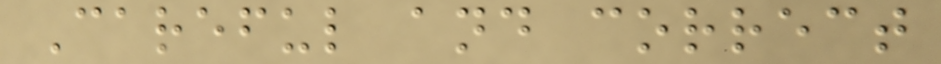Careful and correct
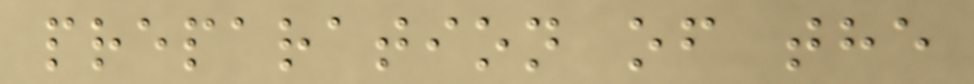preparation of the
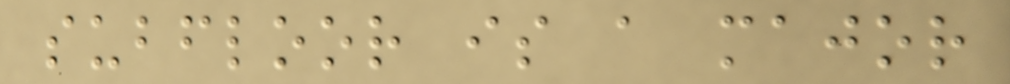subfloor is a major
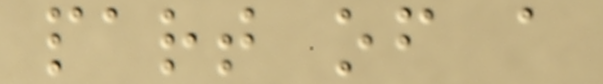part of a
